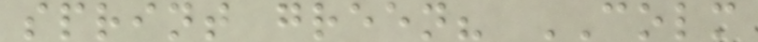sprint green? COLM
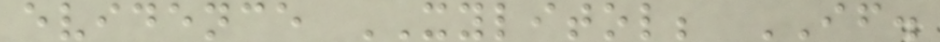evidence XYLITOL; IF.
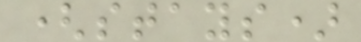(stays)
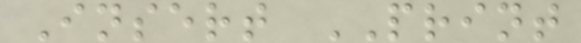Insert PRINT
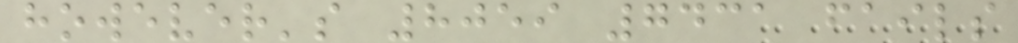however's 8059 7431 fails
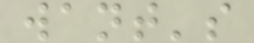want's
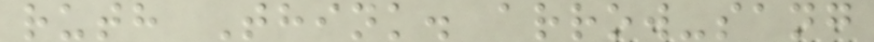ruth Think. arrow-sang
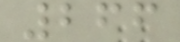266
